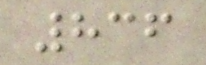836
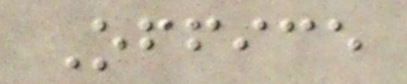Office
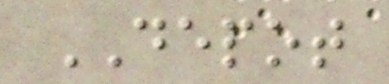DEPOT
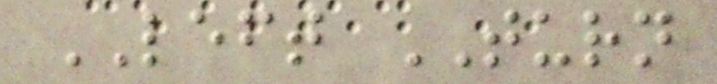LEFT TURN
